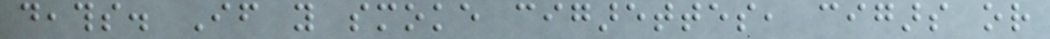deaths. If you smoke cigarettes, cigars or
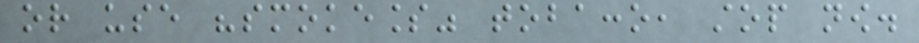or use "smokeless" tobacco, stop now.
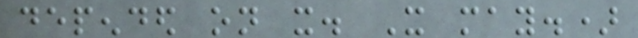depended on it. It may.)
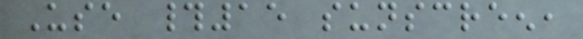Use #15 sunscreen,
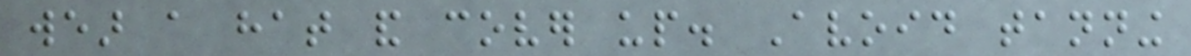wear a hat and cover up. Avoid tanning
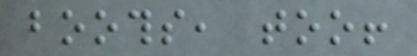booths, too!
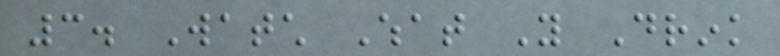3. Watch What You Drink
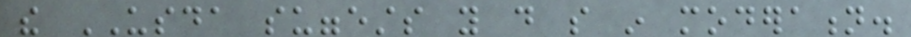the USDA suggests you do so in moderation.
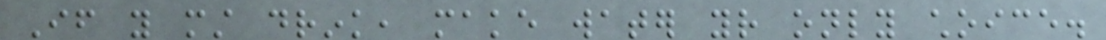If you must drink, make water your only choice.
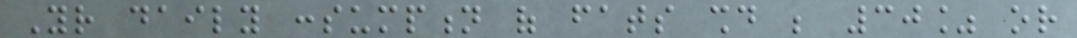Your daily consumption of fats should be 30% or
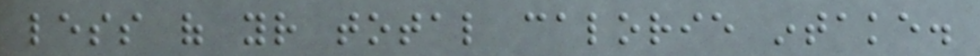less of your total calorie intake.
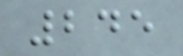245
